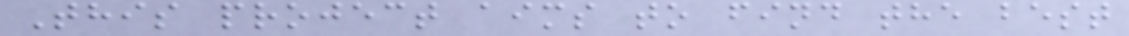This project aims to find the best
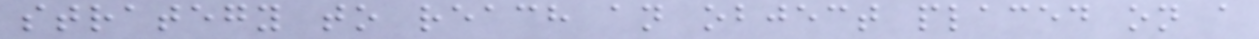strategy to reach an object placed on a
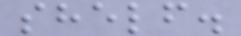shelf.
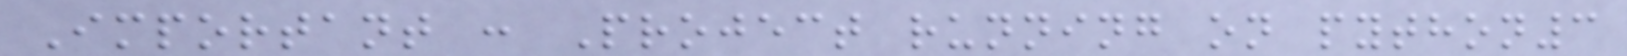Important : Project running on python3
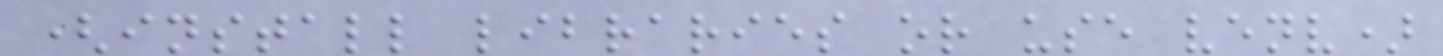(install libraries or use venv)
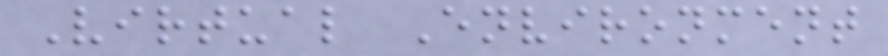Virtual Environment
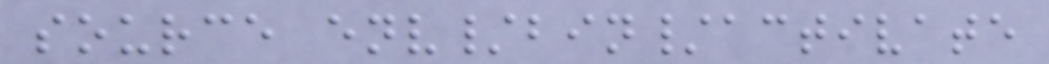source env/bin/activate
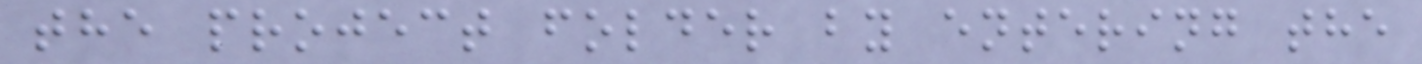the project folder by entering the
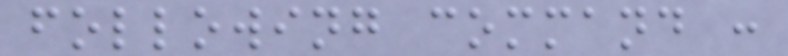following command :
